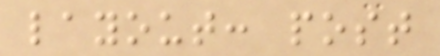layout: post
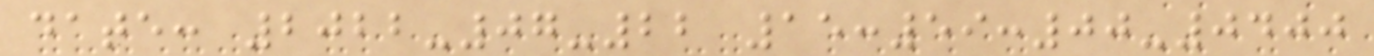date: 2022-07-22 15:59:00-0400
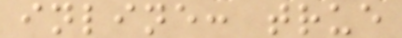inline: true
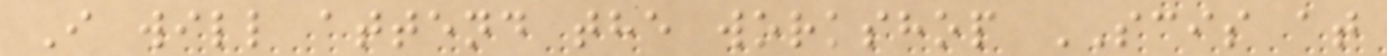I will attend the workshop SCIS at
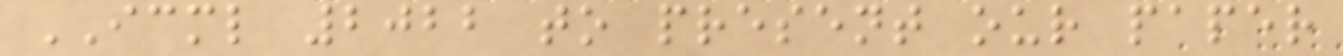ICML 2022 to present our paper
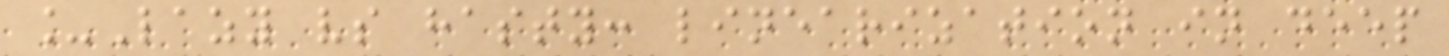_Lazy vs hasty: linearization in deep
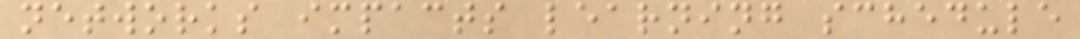networks impacts learning schedule
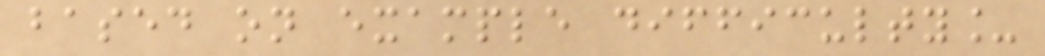based on example difficulty_
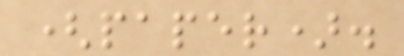(paper).
